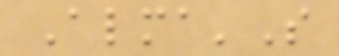Alma'S
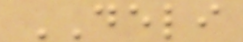DELI
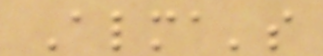Alma's
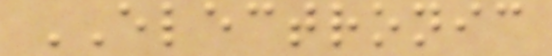ELECTRONIC
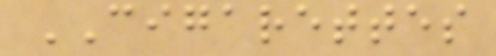CIGARETTES
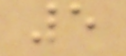5
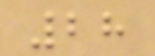28
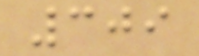309
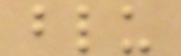blu
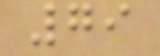79
